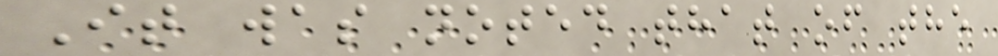It was noted that of the
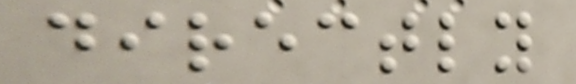directly
